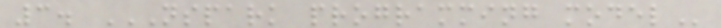3. NSPARK PROGRAMMING MODEL
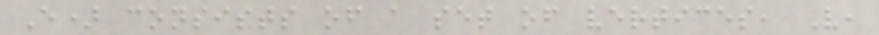E) consists of a set of vertices, V,
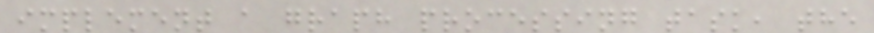implement a graph processing task, the
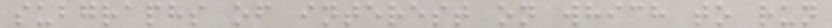subgraphs of interest on which to run
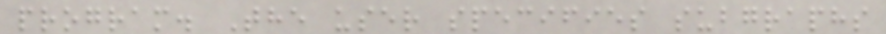program. The user specifies subgraphs
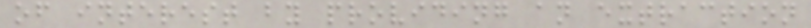of interest by providing an extraction
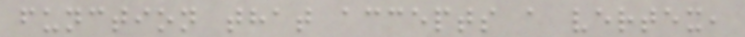function that accepts a vertex,
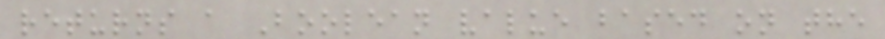returns a Boolean value based on the
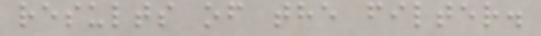results of the filter.
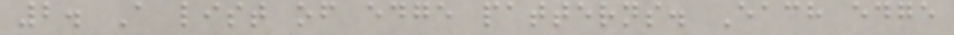2. A list of edge patterns. Each edge
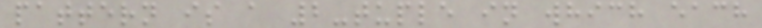pattern is a 2-tuple in which each
